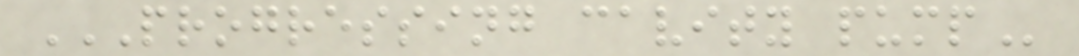PROGRESSING CAVITY PUMP
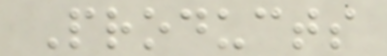Products
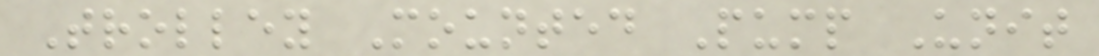Trolley Mounted Pump Unit
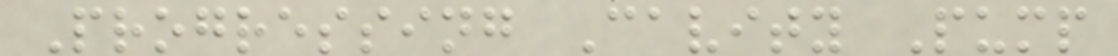Progressing Cavity Pump
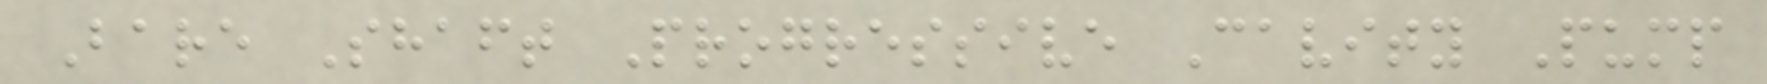Bare Shaft Progressive Cavity Pump
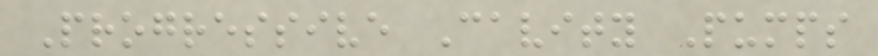Progressive Cavity Pumps
